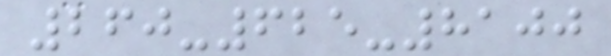260-625-8100
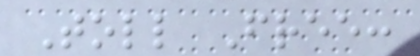Toll Free:
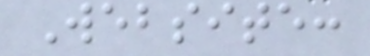Website:
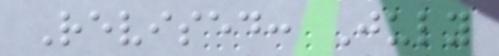Revised: July
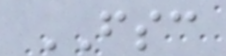FSC
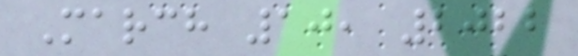March 10, 2022
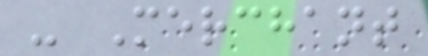- Merchant
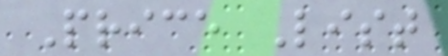Price List
